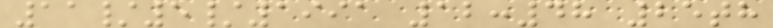11/5/1991 12:48 25th
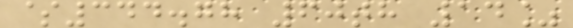$344.78 60th 14%
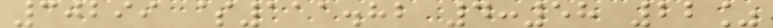30299 $111.82 4:58 22%
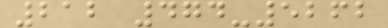212 474-5262
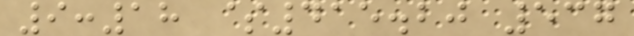9:18 $415.20 537
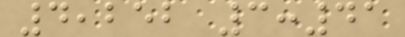4,252 3:41
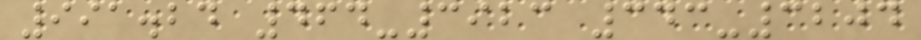991.24 464-3923 343-3204
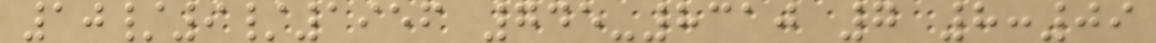10/9/1956 745-8310 7 8:09
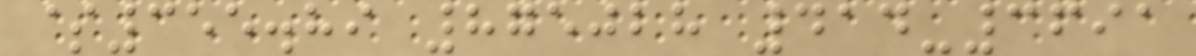$355.89 875028 414-3691
